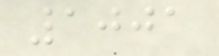1001
